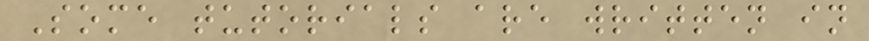Some tutorials are written in
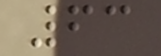63
